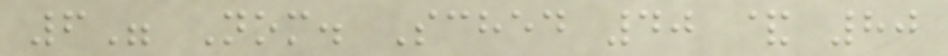6" Nom. Sched 40 & 80
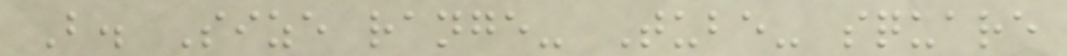B. Size range- Tube- square
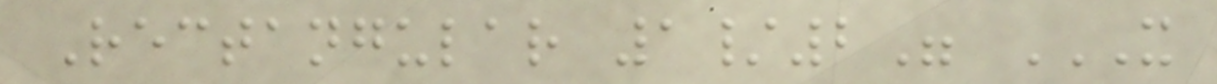Rectangular 1/2" X
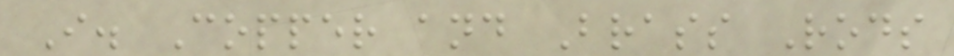I. Copper and Brass Rods
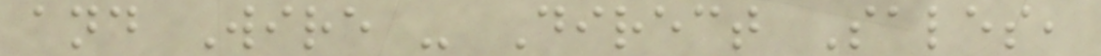and Wire - Direct Sales,
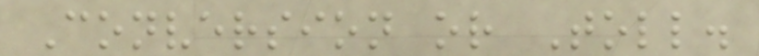Conversion or Toll.
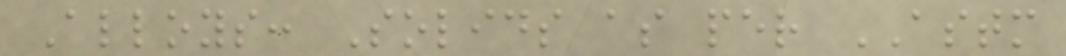Alloys: Solids as per ASTM
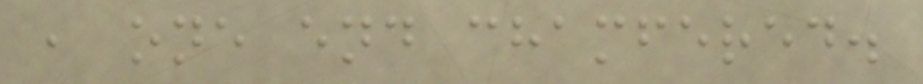, one end chamfered.
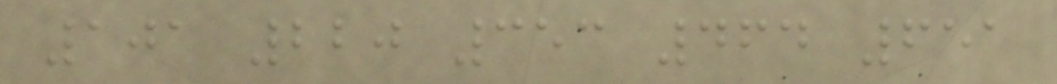101 220 353 464 651
